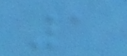1
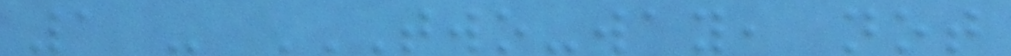1 - TWO-WAY, NOT
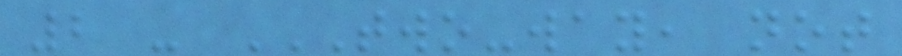2 - TWO-WAY, NOT
